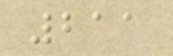211
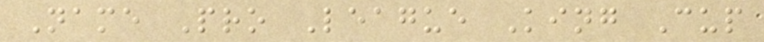Name Pro League King Cup
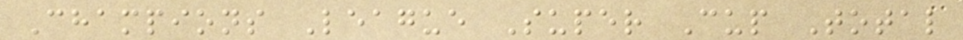Champions League Super Cup Total
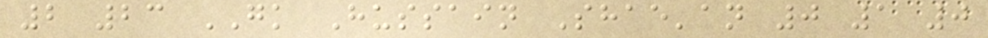2 23 GK Hussain Shae'an 0 1 0
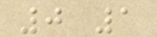0 1
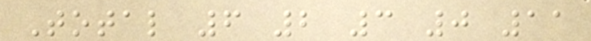Total 6 2 3 0 11
